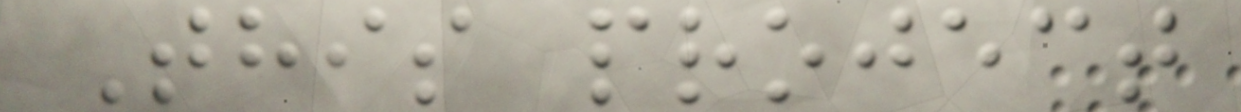This project
